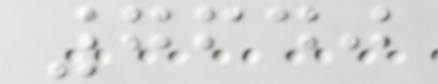7640
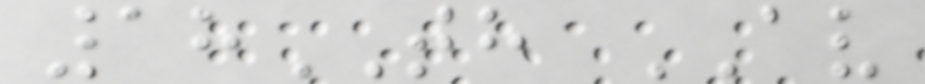18TH AV
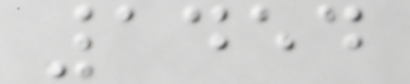1454
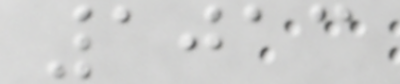1013
